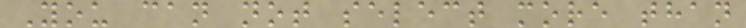You can not select more than
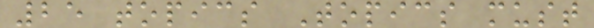25 topics Topics must
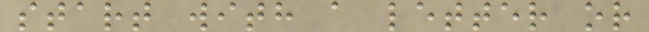start with a letter or
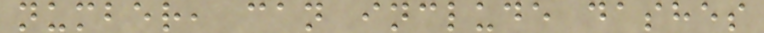number, can include dashes
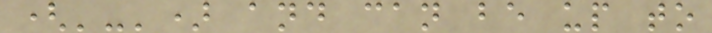('-') and can be up to
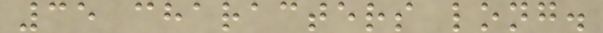35 characters long.
